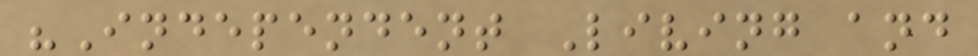"Independent Living and
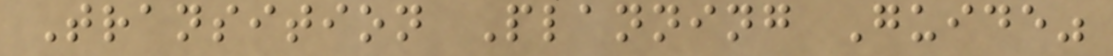Transition Planning Guide"
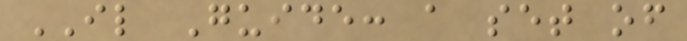IL Guide: a set of
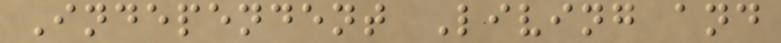Independent Living and
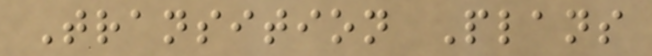Transition Plans
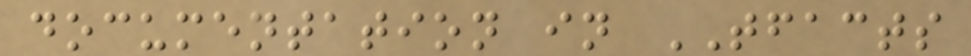documentation in TFACTS
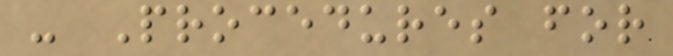- Procedures for
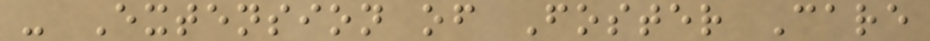- Extension of Foster Care
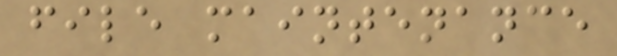file maintenance
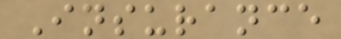Insurance
